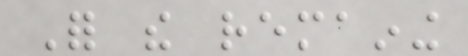For the remaining
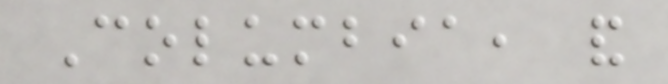Columbia, and
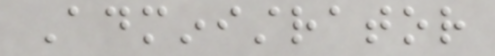Administrator
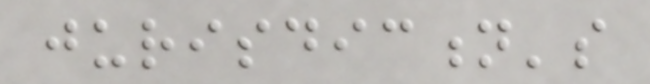jurisdiction's
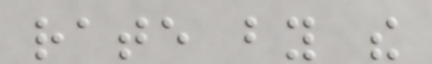rate by the
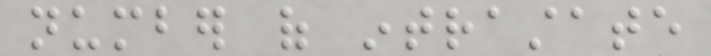number of intrastate
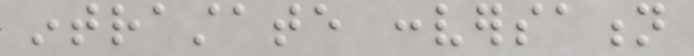intrastate conversation
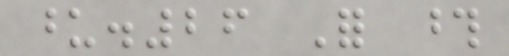upon.26 For those
